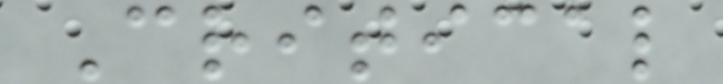Critical
